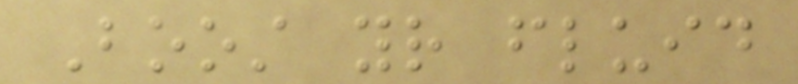Boost your fluid
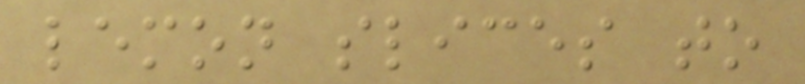lemon slices to
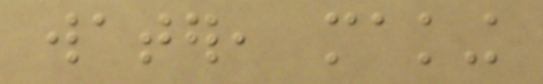water, making
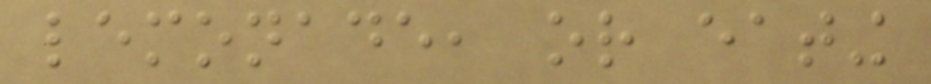lemonade, or eating
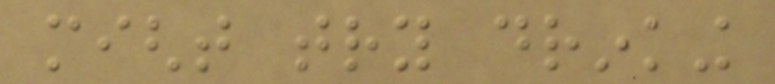might try drinking
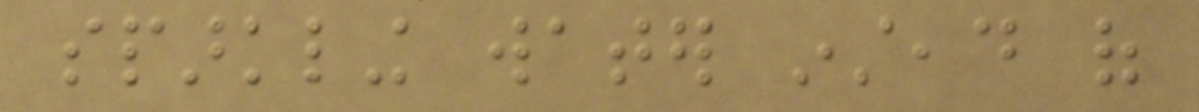sparkling water instead of
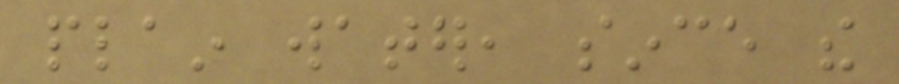plain water, since the
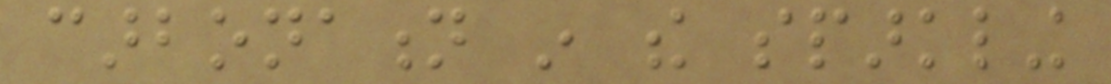carbonation in the sparkling
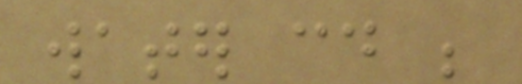water could be
